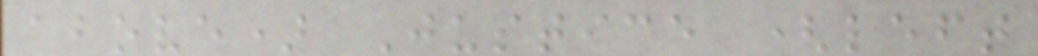above) Justice (left
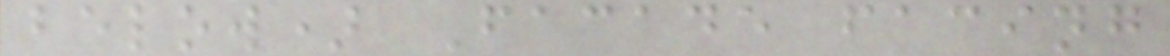below) Facade facing
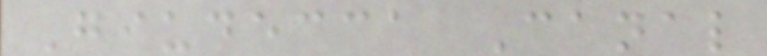Giudecca Canal
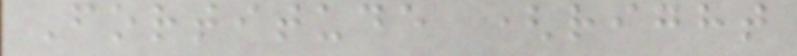Fortitude (right
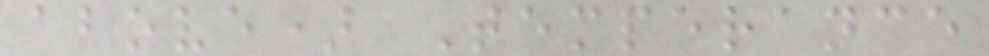above) Temperance
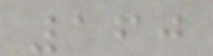160
